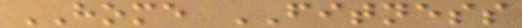HOME FITNESS
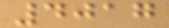4017
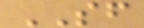SF
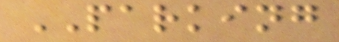PARKING
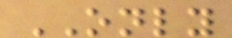ONLY
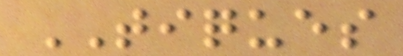TIQUES
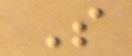S
